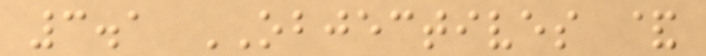3.1 OBJECTIVES &
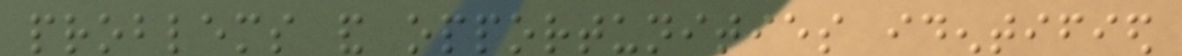problems and opportunities identified
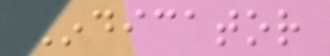Indicator
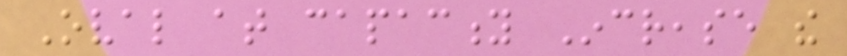Oval at capacity Increase the
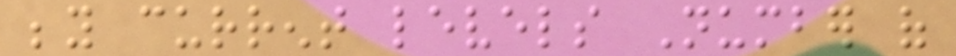beyond current levels Number of
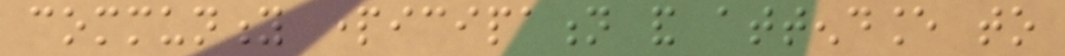community participation and attendance to
